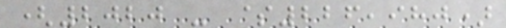(2020 - $226,980)
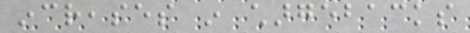increases in chargebacks
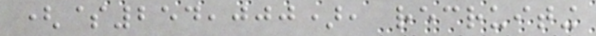($254,000), recruiting
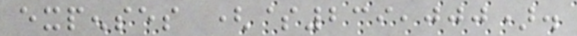expenses ($239,000).
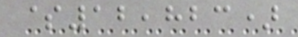$12,823)
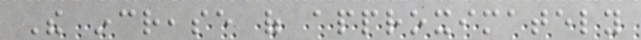The increase of approximately
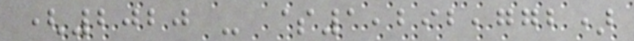(2020 - $1,292,772)
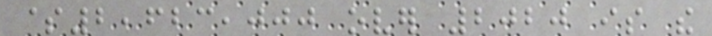$2,623,000 over 2020 is the
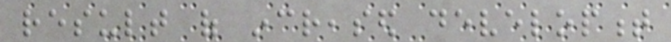result of increased development
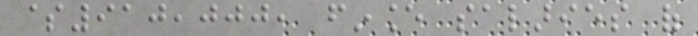$910,000, finance salaries of
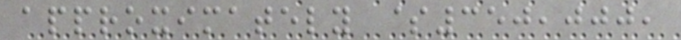approximately $350,000,
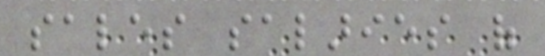sales salaries of
